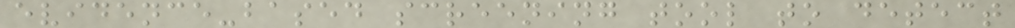evidence-based screening tool to detect
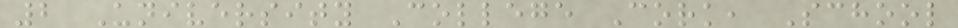2 University College Cork, School
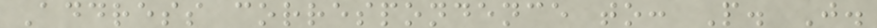Address correspondence to: P. J.
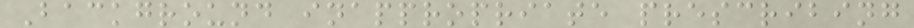Background inappropriate prescribing
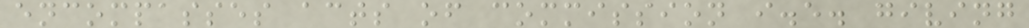encompasses acts of commission i.e. giving
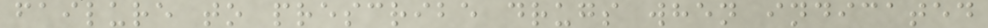failure to prescribe drugs when indicated
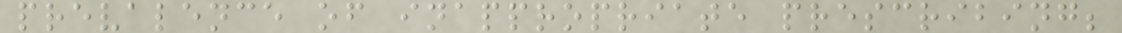prevalence of inappropriate prescribing;
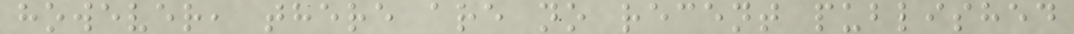however, there are no recent published
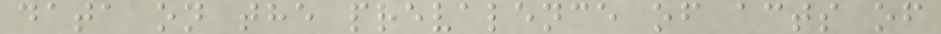data on the prevalence of acts of
